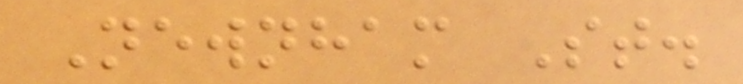Newnham St.
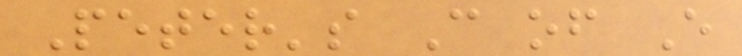Peter's C of E
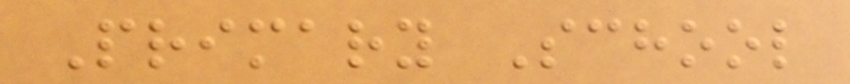Primary School
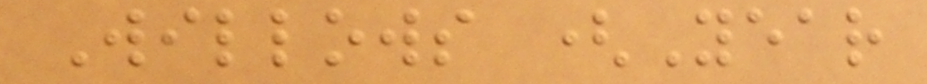Willows (Year
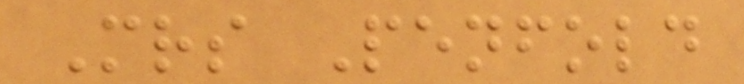Mrs Penfold
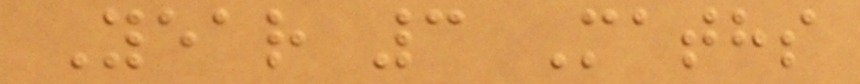Year 3 Maths
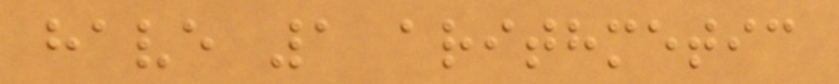have 1 arithmetic
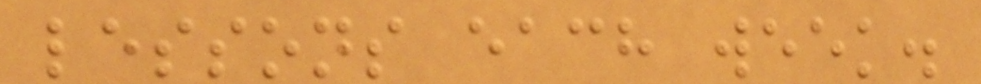lessons each week.
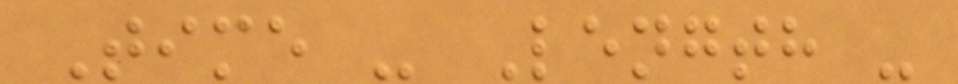Time - Length -
